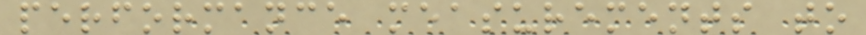performance measurements to
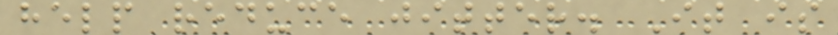help reduce jitter. It is
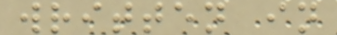written in
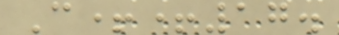C++17.
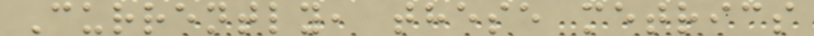Currently, these metrics
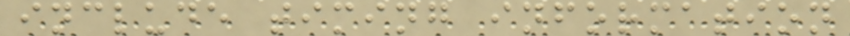include timing information
